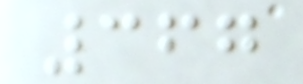367
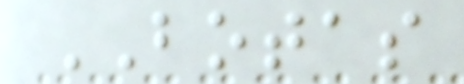BOTAS
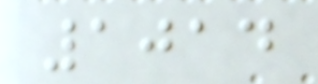1014
